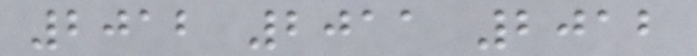2012 2011 2012
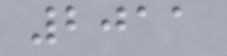2011
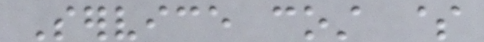Service cost $
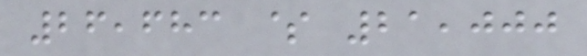26,683 $ 21,000
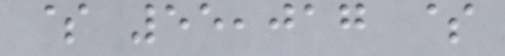$ 55,017 $
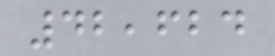42,624
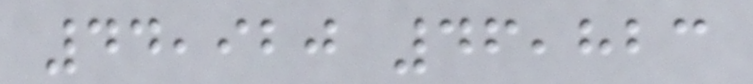44,920 46,823
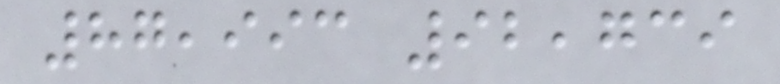87,993 92,739
